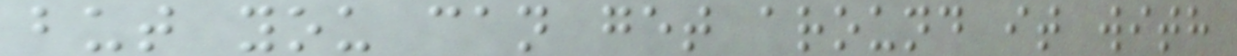but you can get around it with
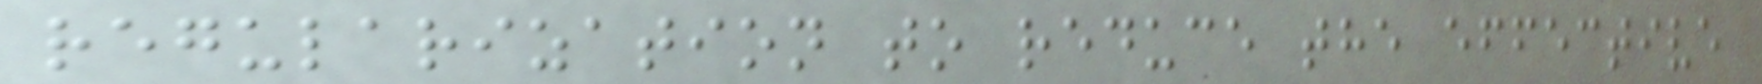regularization to reduce the effective
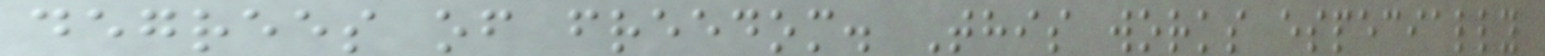degrees of freedom. This works especially
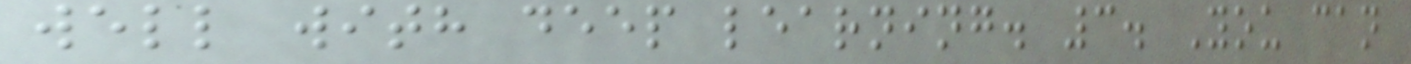well with deep learning. 3. You can
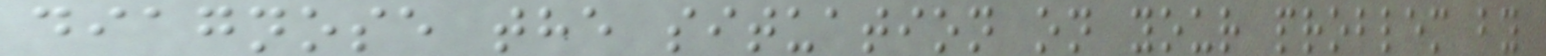diagnose the situation on your problem by
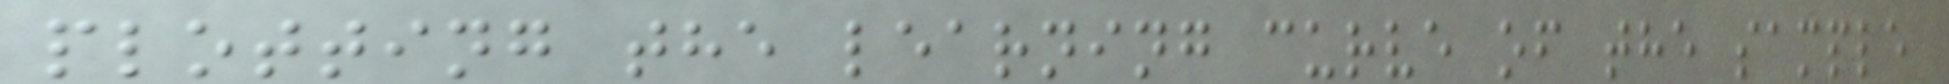plotting the learning curve of the sample
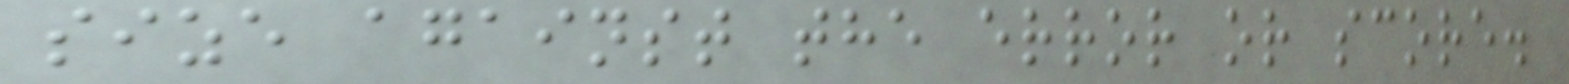size against the error or score.
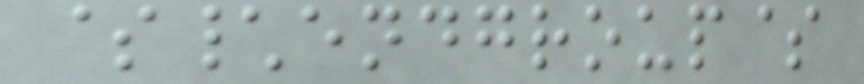$\endgroup$
